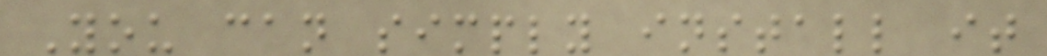You can simply install it
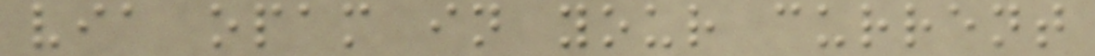via opam in your current
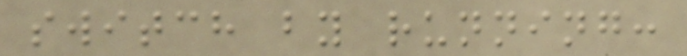switch by running:
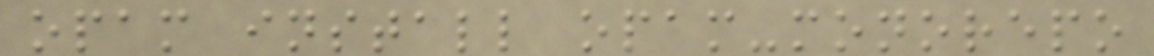opam install opam-monorepo
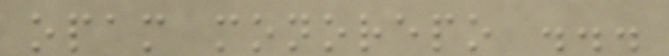opam monorepo ...
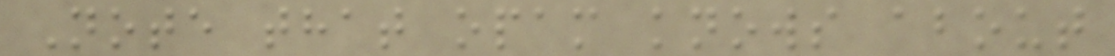Note that opam knows about
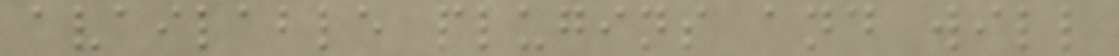available plugins and will
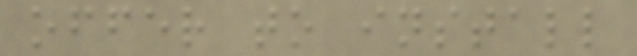offer to install
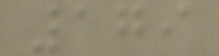179
